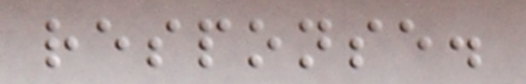response.
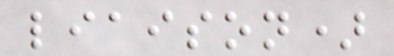liaison)
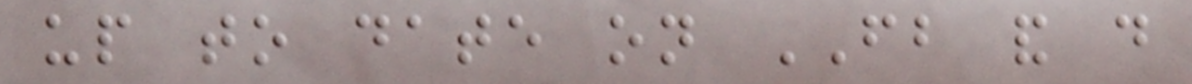up to date on FB and do
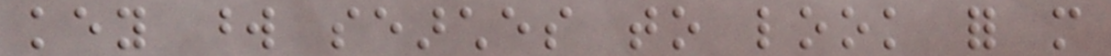key word searches to look for more
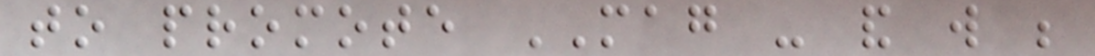to promote MAG - and will be
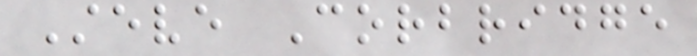Steve Corbridge
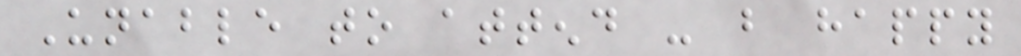Unable to attend - but happy
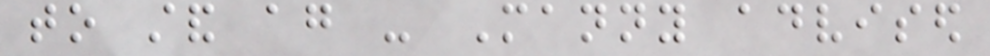to stand again - Manny advised
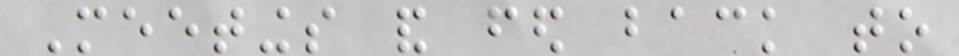Meetings and fed back to
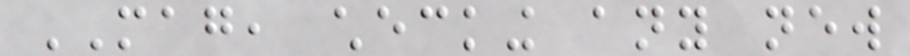MAG, checking any new
